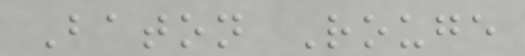Baton Rouge
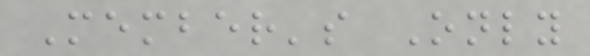Member's Only
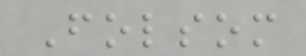Folsom
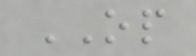OP
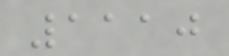1110
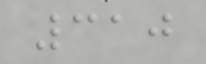310
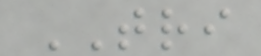TRI
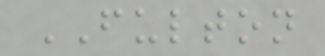FULTON
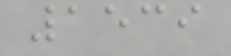1539
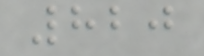820
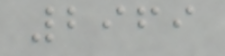2969
